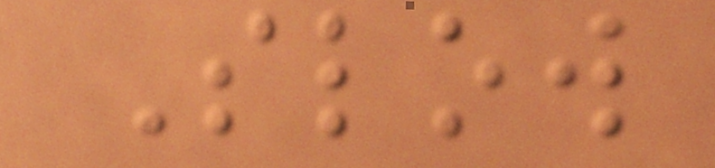Slow
